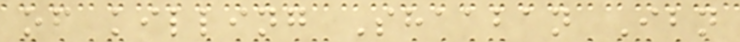of killing Shaaban Ibn
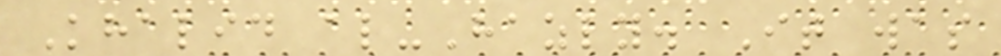Khalid al-Hazly. It was
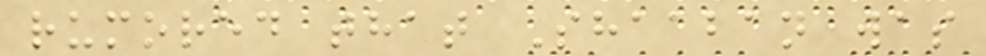rumored that Shaaban was
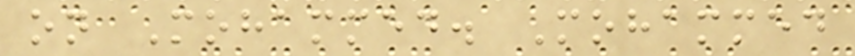on Mohammed. Mohammed
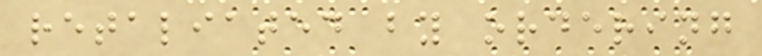retaliated by ordering
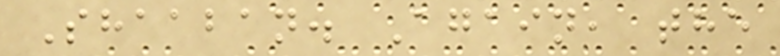Shaaban. Again, the
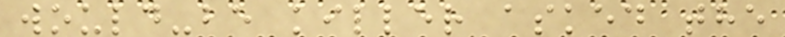would-be killer asked the
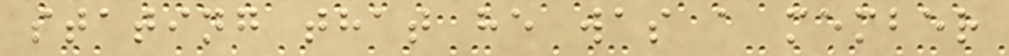stating that he was a member
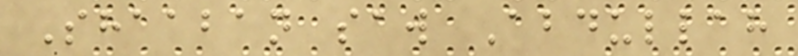Shaaban saw Abdullah
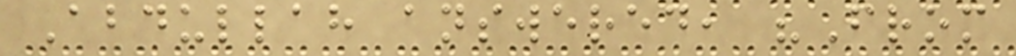Abdullah answered, "From
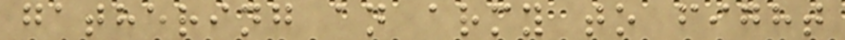gathering an army to fight
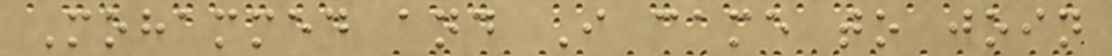Mohammed and I came to join
